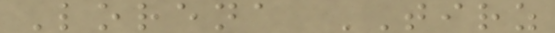Lorena TIRZ
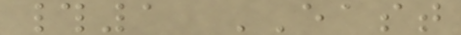#1 EAST
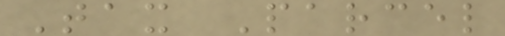Tax Parcel
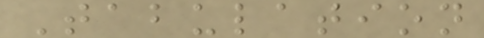Tabulation
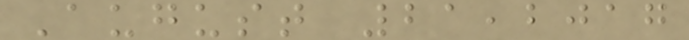August 21,2017
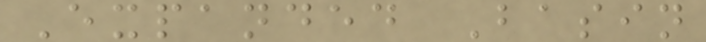Expanded Basin
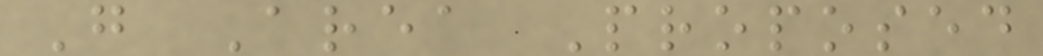G Area Proposed
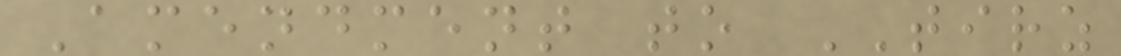Amendment to TIRZ
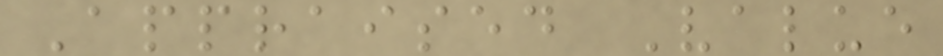Appraised Value
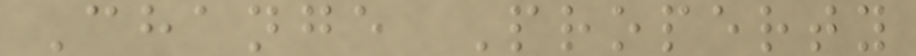Change Property
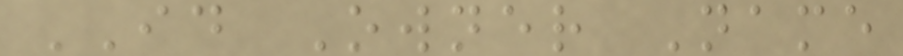ID Owner Name
